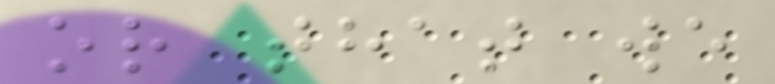or that we
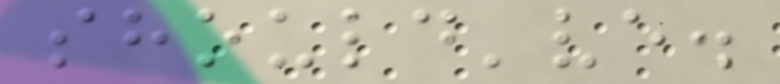should've.
